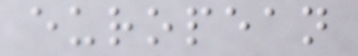european
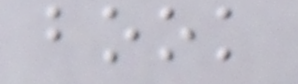book
